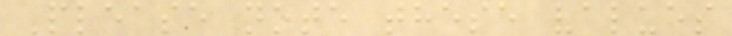Please note these values
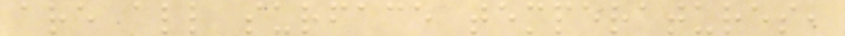are all surface temperatures,
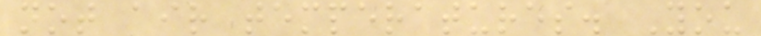not air temperatures. You
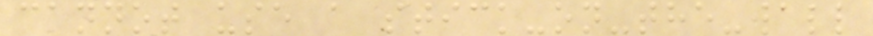cannot use a stick-on-the-wall
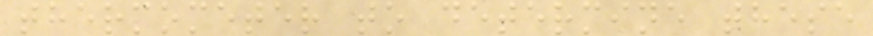thermometer to determine these
